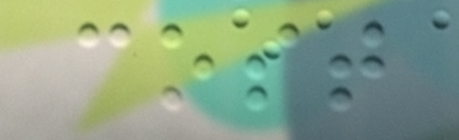cost
